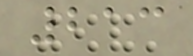213
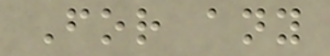For any
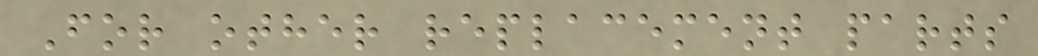For other replacement parts
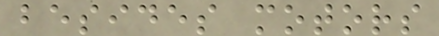besides motors
